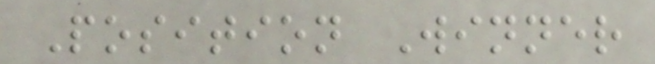Position Winner
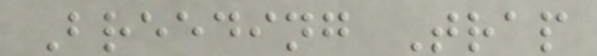Breeding Trap
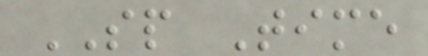SP Time
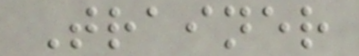Trainer
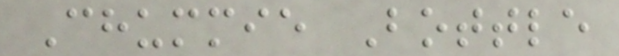Chummie Bottle
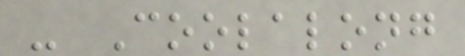- Coolalong
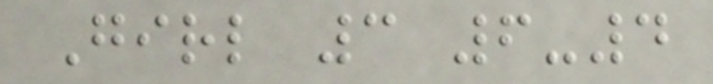Girl 3 6-4
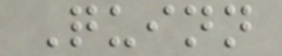Quinn
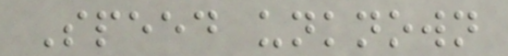Speed unknown
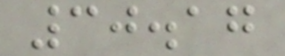30.17
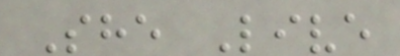She Live
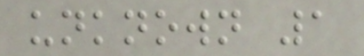unknown 1
